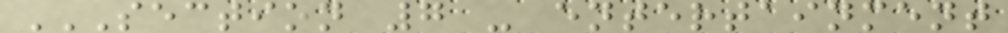SECTION 7 - ENTERTAINMENT
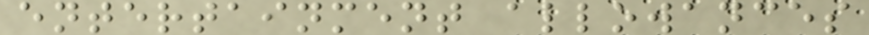entertainment allowances
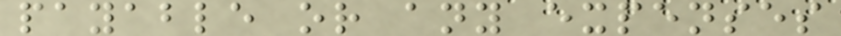payable or any expenses
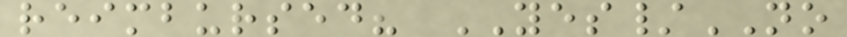reimbursed? YES/NO
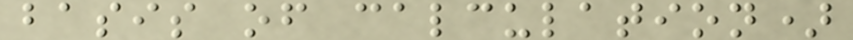basis of calculation)
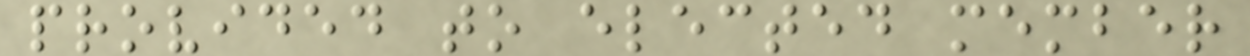provided to elected member
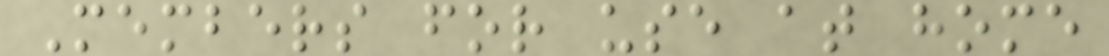Members for use at home
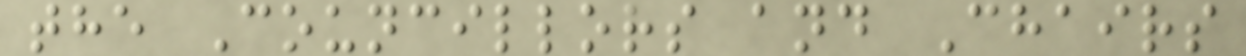the Councillors and Chairs
